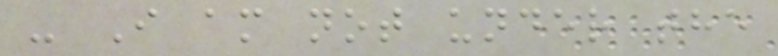- I am not under the
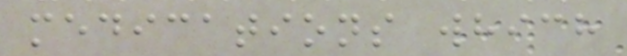medications which
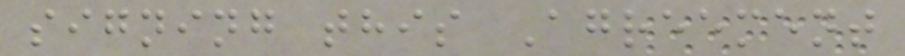signing this Agreement
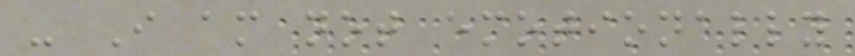- I am not emotionally
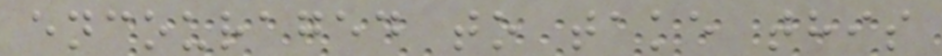encouraged to take this
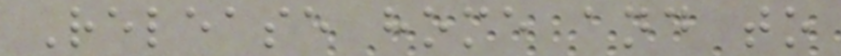Release home and to
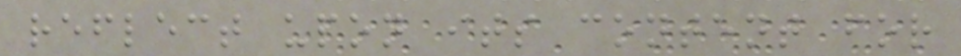reflect upon its content for
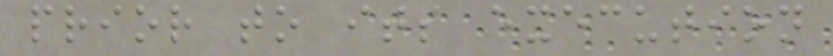prior to its execution
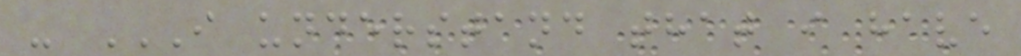- I UNDERSTAND THAT I HAVE
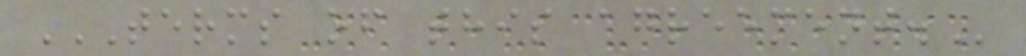TERMS OF THIS AGREEMENT.
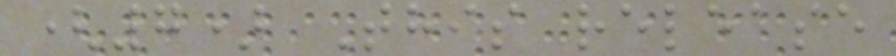(7) This release
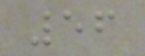56
